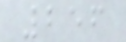256
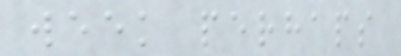week perhaps
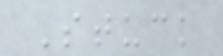Stuck
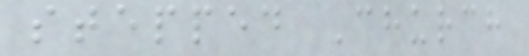stepped Church
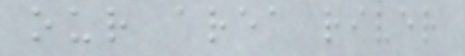our area river
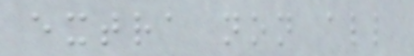extra non all
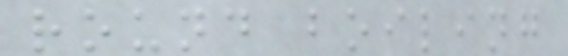round boiling
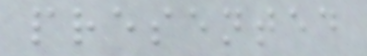presented
